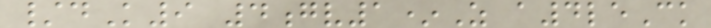/dK9 4gv1*Z a4leCk
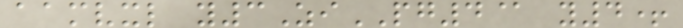aamvxl y3ZiPG4@ y4+
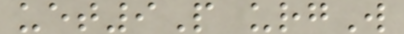uet9P urgW
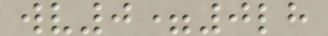wv0=0lh
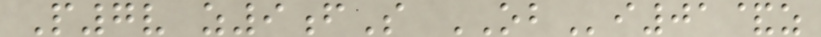P7v z9fS OBi01&z
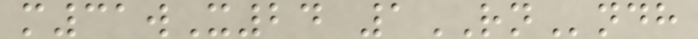m31wX24 1RNndh
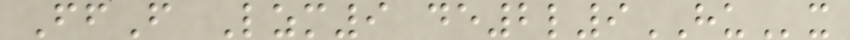FfF Lzm9 de2l9HUx
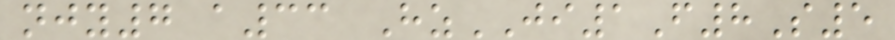njy7 a33 HzJI1F8S5
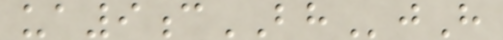ua9cBHjH
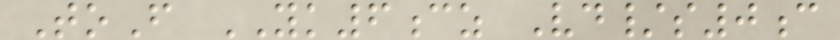ToF YK6cz Vd/s0c
